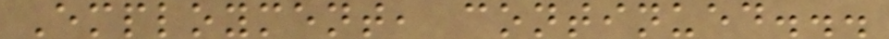Employment, continued...
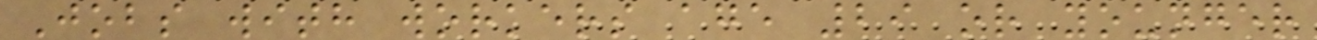Jobs with workers age 29 or younger
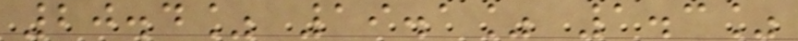20.4% 19.1% 1.3%
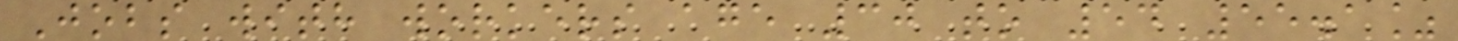Jobs with workers age 30 to 54 55.1%
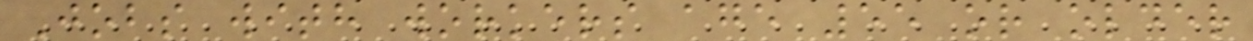Jobs with workers age 55 or older
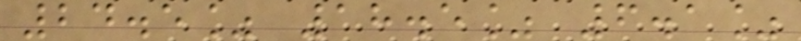24.5% 18.5% 6.1%
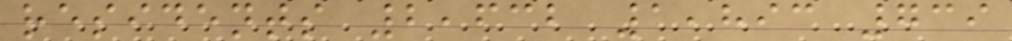residents 2,632 1,893 739
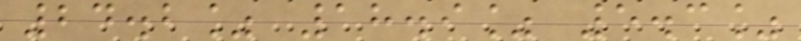24.2% 18.9% 5.3%
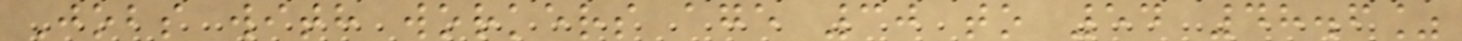Jobs with workers age 30 to 54 48.6%
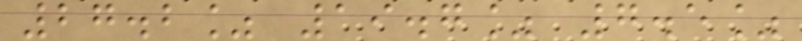27.2% 19.7% 7.5%
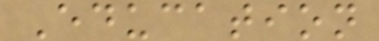Education
